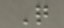Q
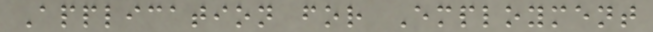Application for Employment
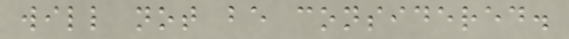will not be considered.
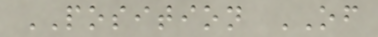POSITION OF
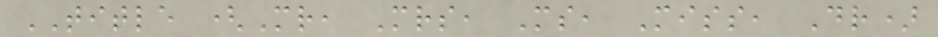TITLE (Mr, Mrs, Ms, Miss, Dr)
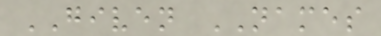GIVEN NAMES
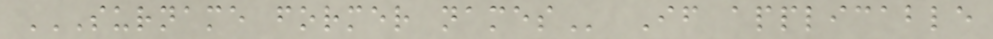SURNAME FORMER NAMES If applicable
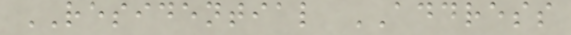RESIDENTIAL ADDRESS
